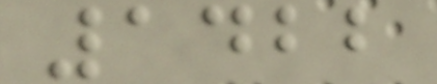1422
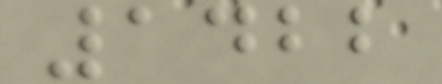1422
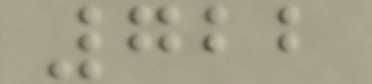722
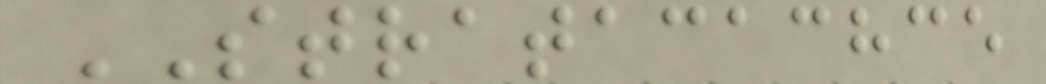STRATACACHCE
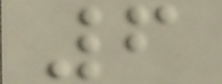6
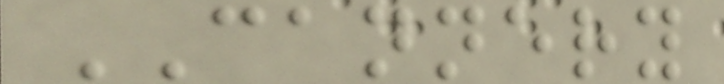CANNERY
